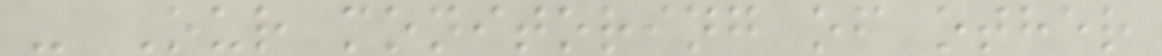- Our monitoring of other
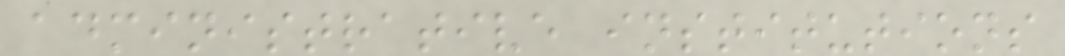administrative institutions
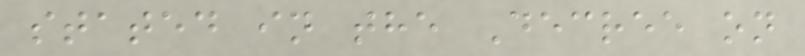stated in the Decree on
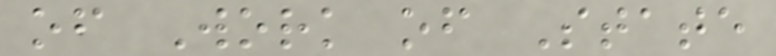of Work of State
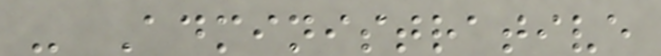- Administrative
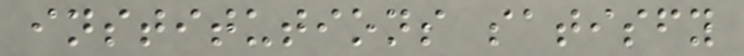institutions satisfy
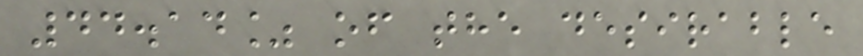44.14% of the desirable
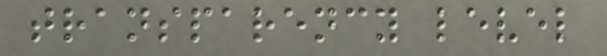transparency level
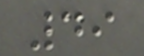49
